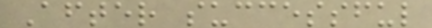After successful
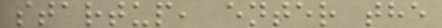startup, enter the
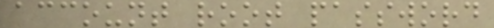account root password
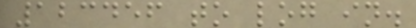123456 to log in.
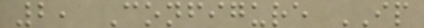2, Configure IP
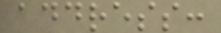address:
